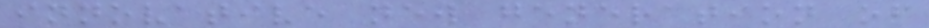innovative new generation of
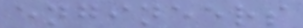engineers
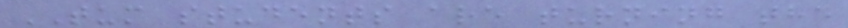TUM students are turning the
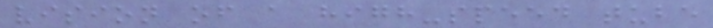vision of a high-speed tube
